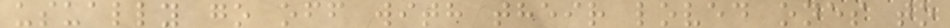usually go off with their loved ones to
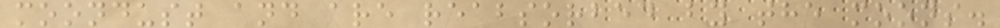moondust and are reabsorbed by the moons.
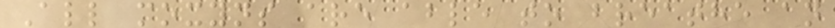All moxyns are able to breathe an
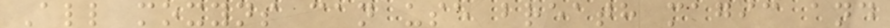All moxyns can use breath magic and
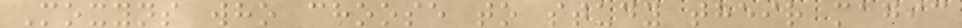Moxyns who choose to study their magic
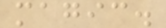magic.
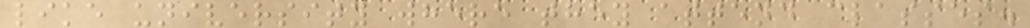like university where they attend classes.
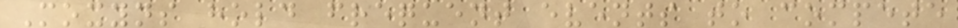Moxyns hold frequent events to compete
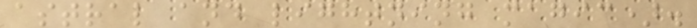astral and lightning magic).
